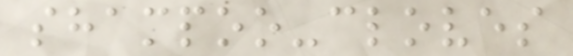shampoo-cloves
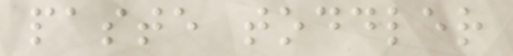paste toddler
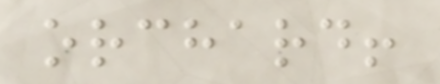orchard!
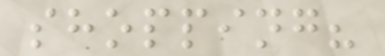shopping?
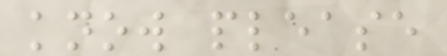know please
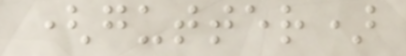(gutter)
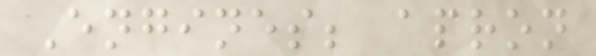Engines; apron
